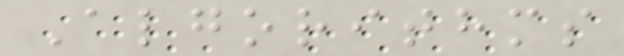Algorithms
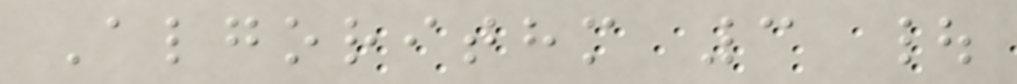Algorithm 3 |
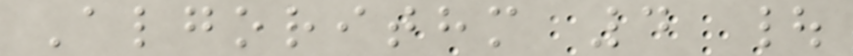Algorithm 4 |
